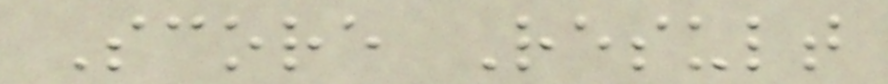Score Result
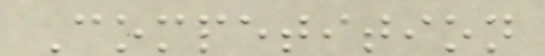Competition
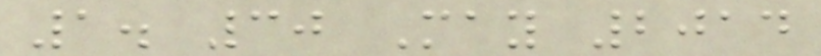1. 30 May 2014
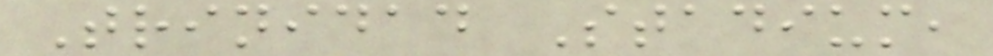Trinidad Stadium,
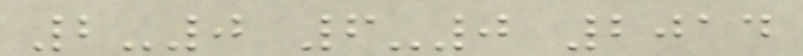2-0 6-0 2014
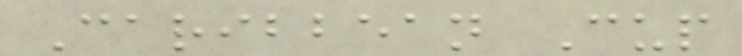Caribbean Cup
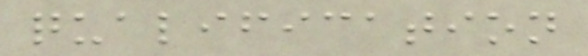qualification
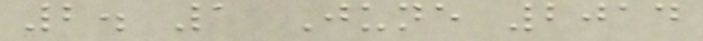2. 1 June 2014
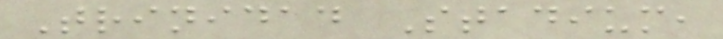Trinidad Stadium,
